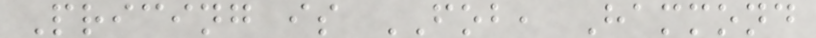Pricing is FOB, Hammond
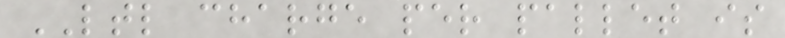LTL charge per pallet is
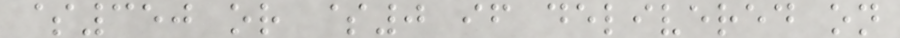$350 or $0 if delivered on
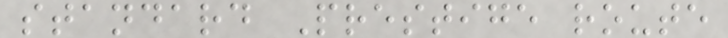standard Prestige route
